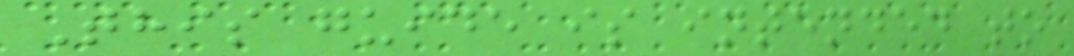This guide is intended to
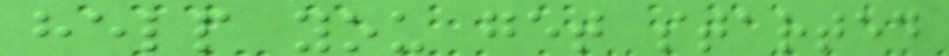help you get started
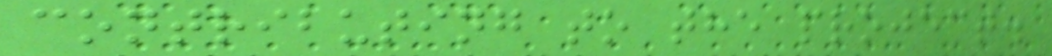contributing to the project.
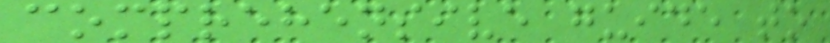comprehensive guide to
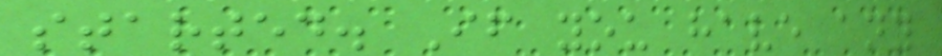started. If you have any
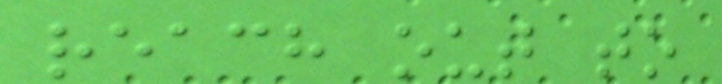reach out to
